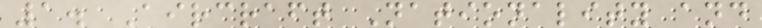1. Aircraft Nationality and
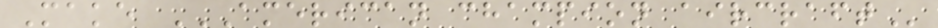Make AMERICAN CHAMPION AIRCRAFT
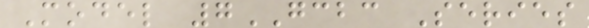Model 7GCBC Series
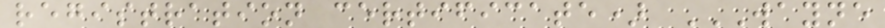registration certificate) WAYNE
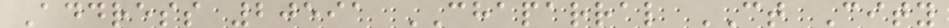Address 20591 CHAPARRAL CT City
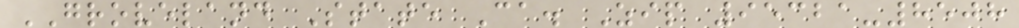GROVELAND State Ca. Zip 95321-8508
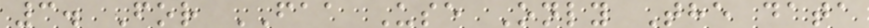3. For FAA Use Only The data
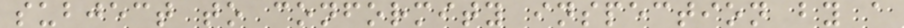subject to conformity inspection by a
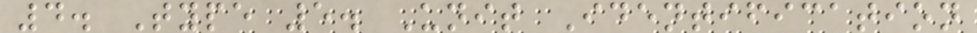4. Type 5. Unit Identification
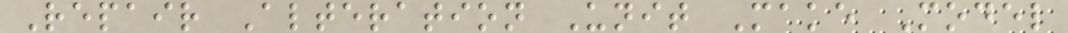Repair Alteration Unit Make Model
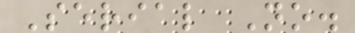Serial No.
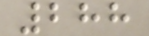288
